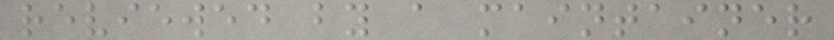reviewed by a maintainer
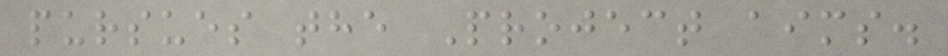pursues the Project aims.
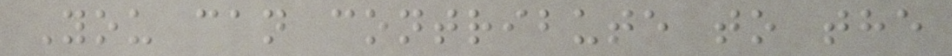You can contribute to the
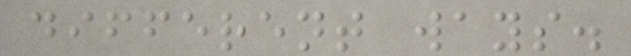different ways.
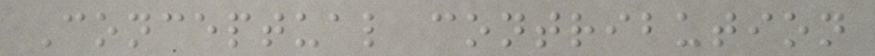Conceptual contribution
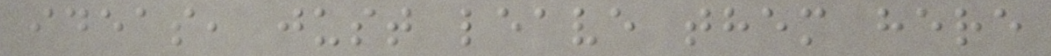ideas, just leave them here
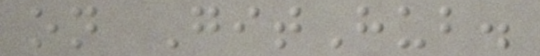on GitHub.
